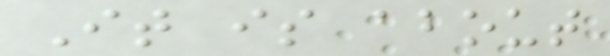It is about
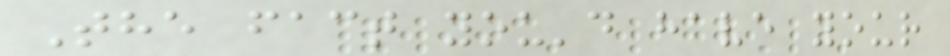The fact you'd have your
